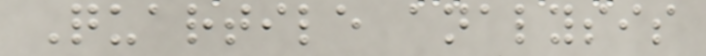Quartile analysis
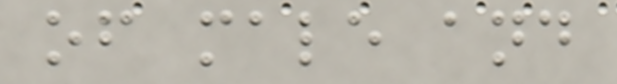of male and
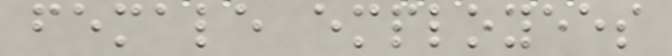female employees
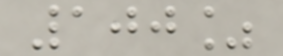100%
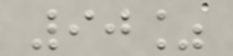90%
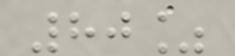80%
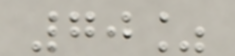70%
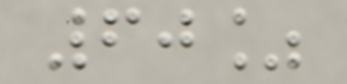60%
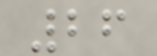26
